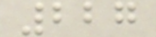227
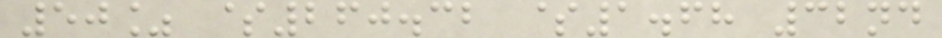50% $260.32 $1.68 32nd
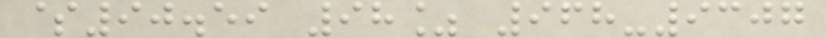$90.59 98% 968-9307
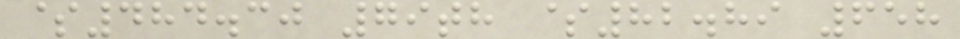$484.30 79th $82.89 658
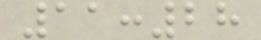11:28
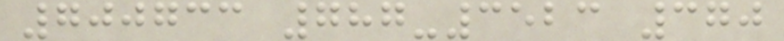700733 787-3523 370
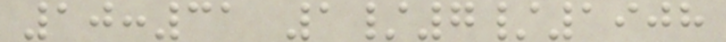10:31 1/7/1908
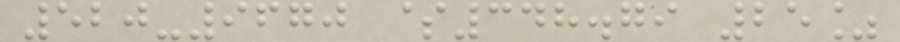520-9670 $348.79 25%
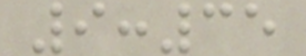9:35
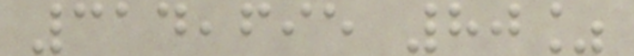314,695 80%
